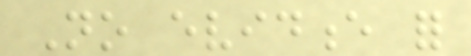No evidence for
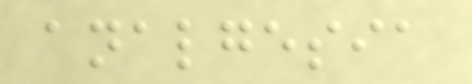analgesia
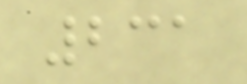231
